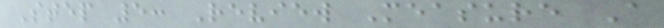Step 5: Review Measure A
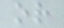or
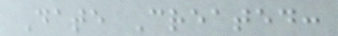Date Created:
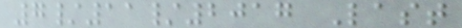7/11/2017 Last
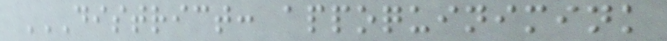DISTRICT: APPOQUINIMINK
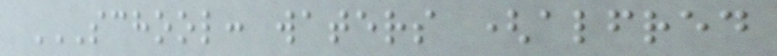SCHOOL: WATERS (ALFRED
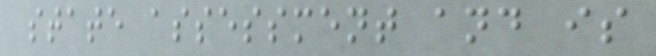state assessment and is
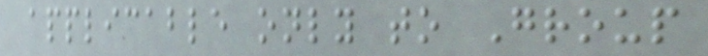applicable only to Group
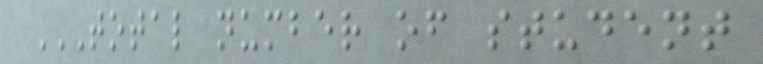TOTAL NUMBER OF STUDENT
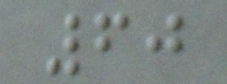60
